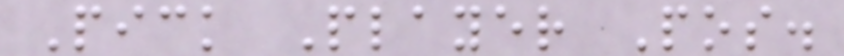Pick Player Pos.
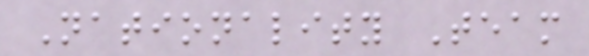Nationality Team
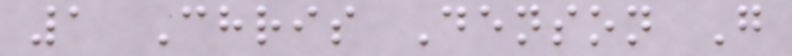1 Chris Denson G
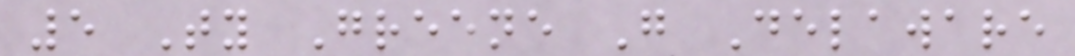5 Ty Greene G Delaware
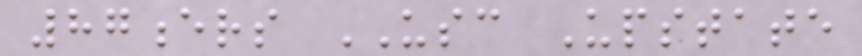87ers USC Upstate
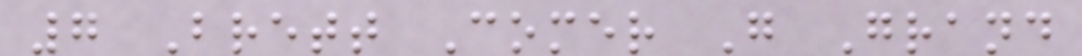7 Brett Comer G Grand
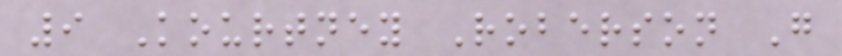9 Kourtney Roberson G
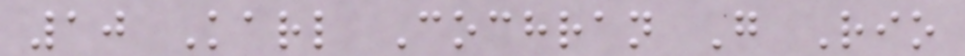10 Karl Cochran G Rio
